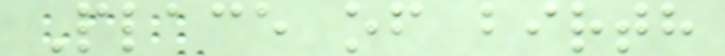Place of birth
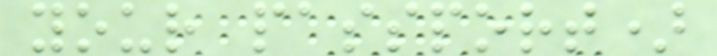your passport)
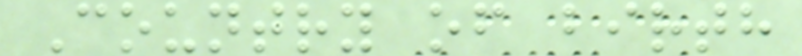Country of birth
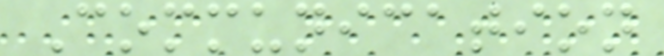Communication
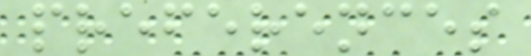preferences
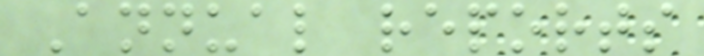Annual reports
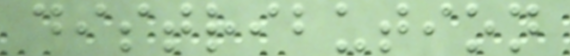distribution
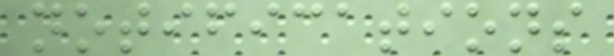notifications
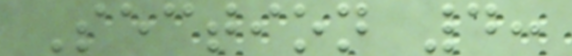Section 4:
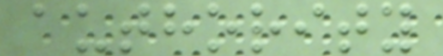authority
